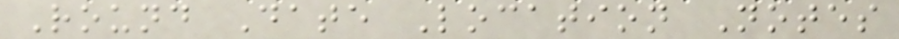Round Date Location Notes
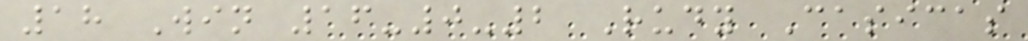18 Win 16-0-2 Rudy Casicas
